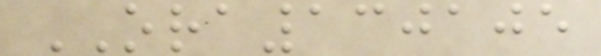ORA130105
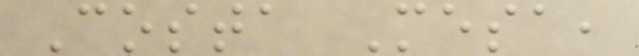Costa Mesa,
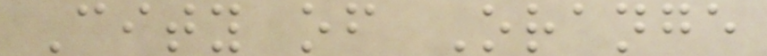City of Orange
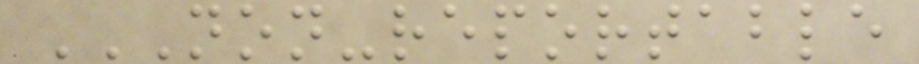NON-REPORTABLE
